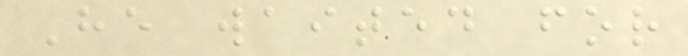He waited for
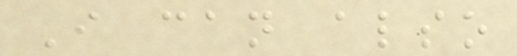I can also
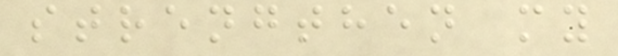strengthen my
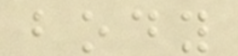body
